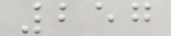257
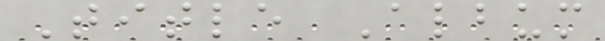Title Album
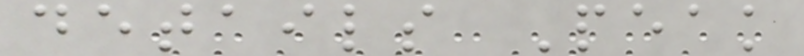details Peak
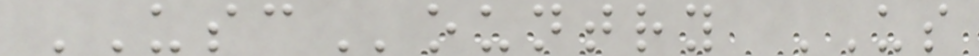USCountry US
